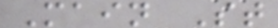Main St
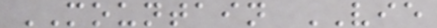MOUNTAIN VIE
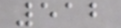512
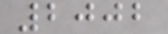2002
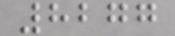8277
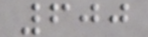600
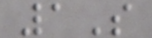1S
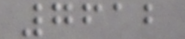7612
